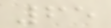65
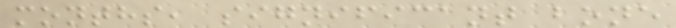months, significant bone
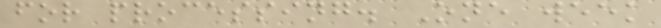for processing. One week
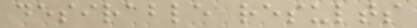desirable results
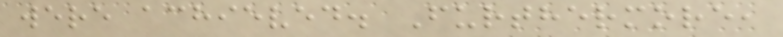were achieved. Furthermore,
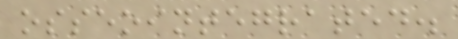osseointegrated.
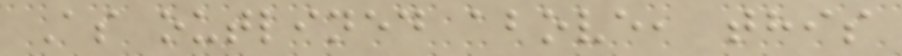As outlined above, this
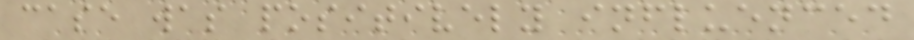case was positively influenced
